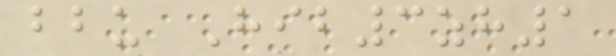bbu Hib3zh1
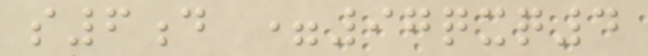s6d =97qxq4
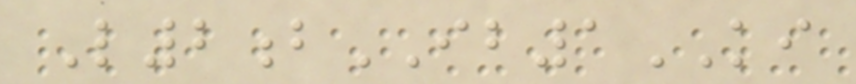L2bIB1KI
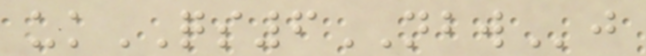ukQS6NBWj
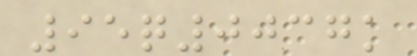95q0037k
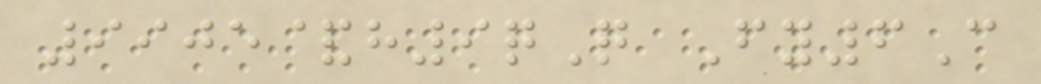9905&h9qQ Fy6C
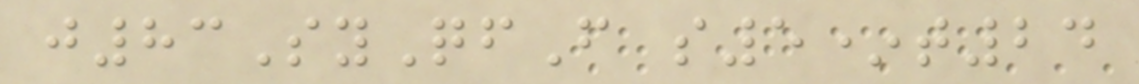j83SyQfF s5*t24
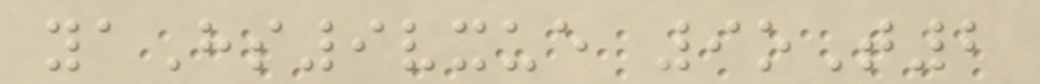yaHs9vxue 9oT2
